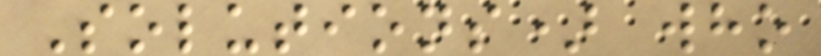Solutions) who
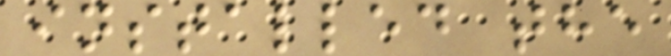installed the
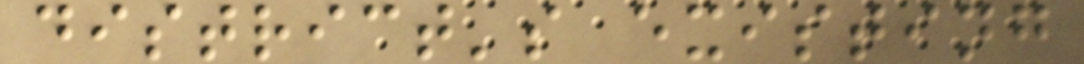district's existing
